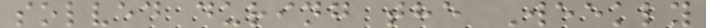solved during the Weekly
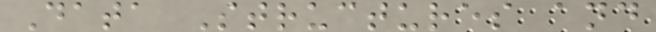Data Structures and
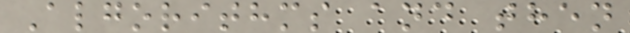Algorithms and then
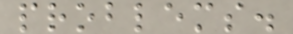problems.
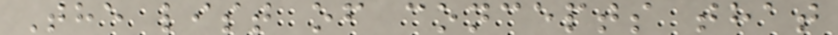The list of concepts that
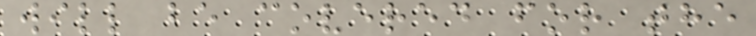will be covered for the
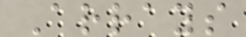Arrays
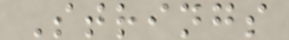Strings
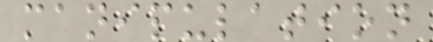manipulation
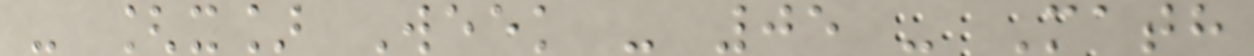- [x] Week - 05 - Math
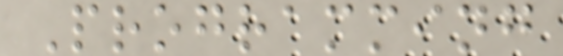Programming
